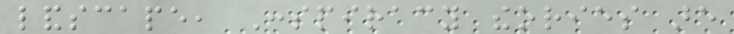landscape, Conspiracy theories are
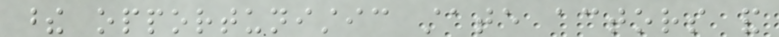these opportunistic state actors and
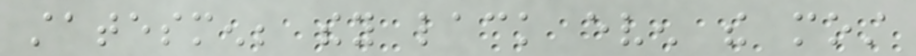statesmen; they lack even the most
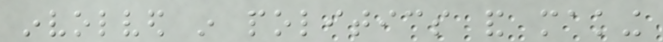involved in politics and making
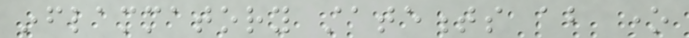inflammatory statements about one
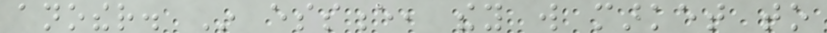another. In essence, they will market to
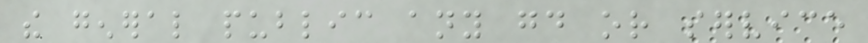the general public any good or service
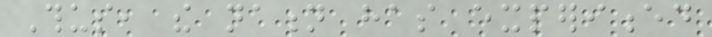Thus, the nation has experienced
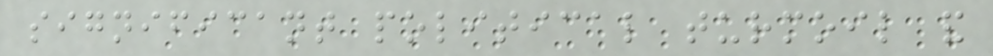significant political turmoil and
